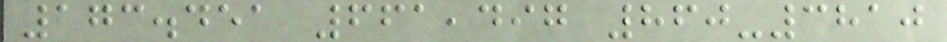173.451 661,497 860-3810
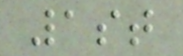1st
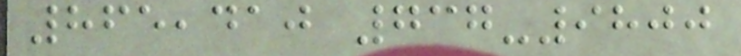865,410 737-9800
